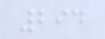294
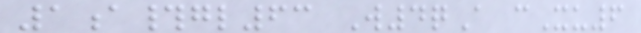1a#gl63 W4qA cXu6
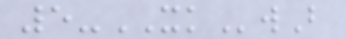5-XKwB
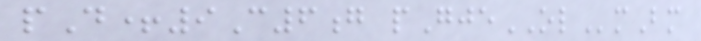pD+9C6g pGjeOLmBm
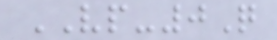VP-0Q
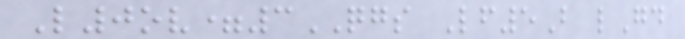L0ov=3QGS Lf5B lGd
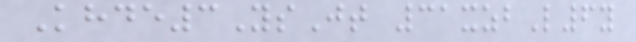Khde3YsJt 31xzbL6y
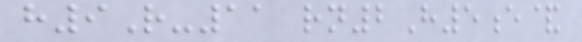h9R-11 rn2H5e&
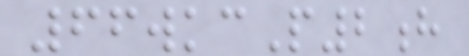66wkcP2h
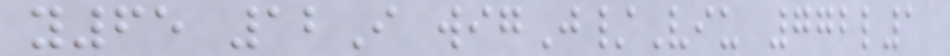y65 12I wigJ/Viu 772l1
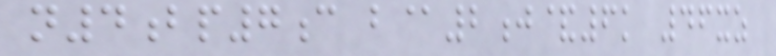n4bp7c b@2j&6k 46xz
